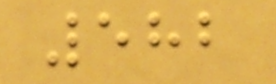582
